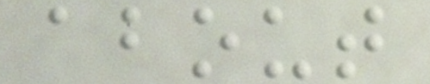about
